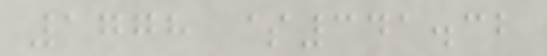1778 $341.32
